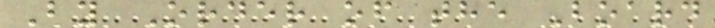By Order of the Board
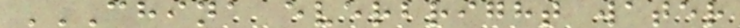CHINA EVERBRIGHT WATER
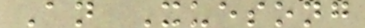An Xuesong
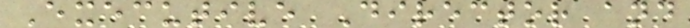Executive Director and
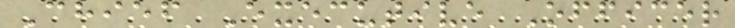Chief Executive Officer
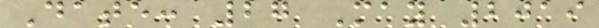Date: 27 May 2019
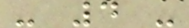- 4 -
